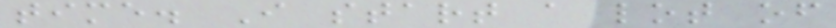time. I start a lot of
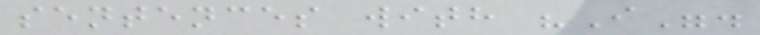sentences with "I".
